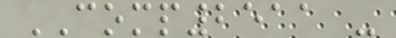COMP2511 -
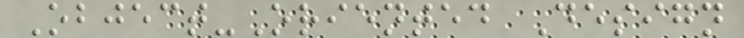Object-Oriented Design
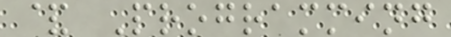& Programming
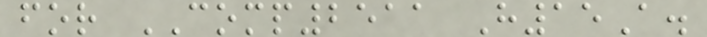for COMP2511 H15A.
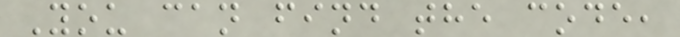You can find the code,
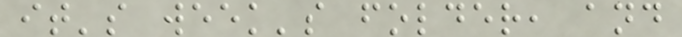it's week's folder, and
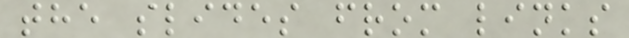the slides from links
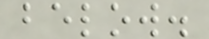below.
